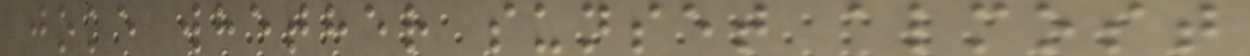joke whether sunset almost
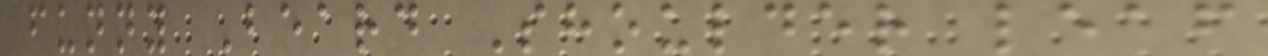funny Beard Shoulder leaf
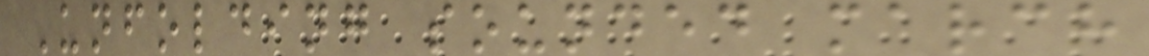Unfolding sounded march
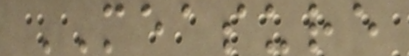MEASURE
